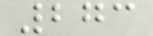273
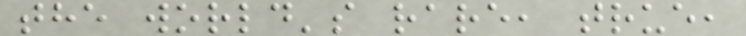the world's rare, true,
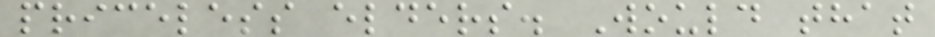priceless elders. Would that
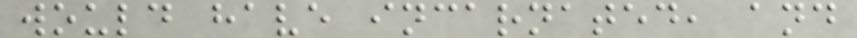would have incarnated, and
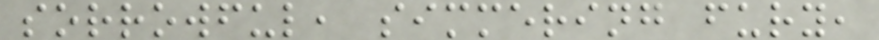sorrowful, simmering fury,
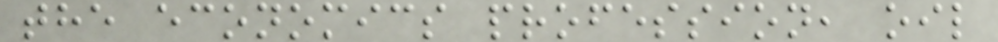the economics profession, oil
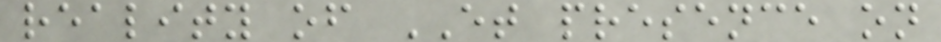reality of ET presence on
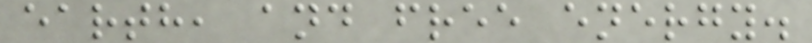earth, and free energy.
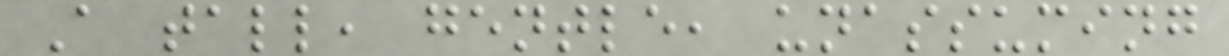A tall, gentle, unassuming
